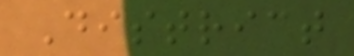District
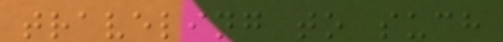traveling to such
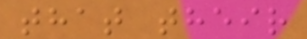that their
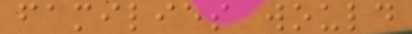families would
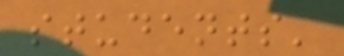students'
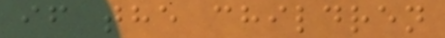if the children
